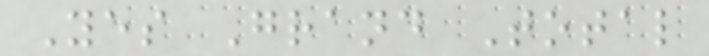Yes Grand Total
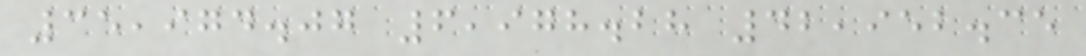35,974.07 6,978.28 42,952.35
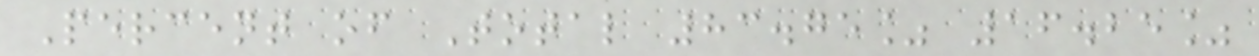Percent of Total 83.75% 16.25%
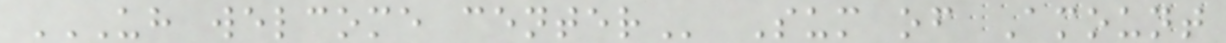UH WELCOME CENTER Sum of Amount
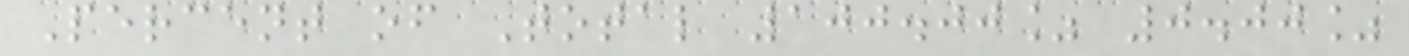Percent of Total 100.00% 0.00%
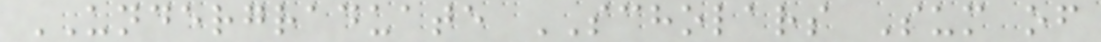UNDERGRADUATE SCHOLARS Sum of
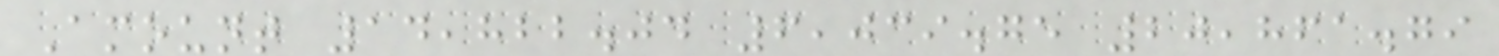Amount 14,822.04 6,039.75 20,861.79
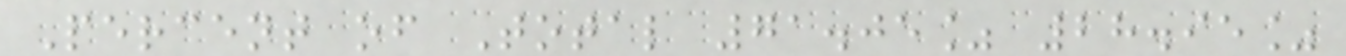Percent of Total 71.05% 28.95%
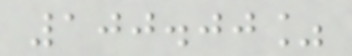100.00%
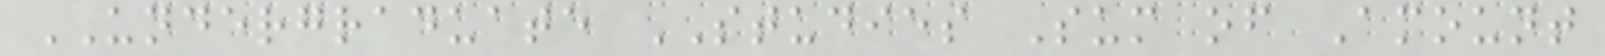UNDERGRADUATE STUDIES Sum of Amount
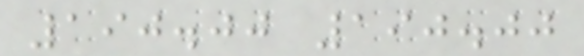190.00 190.00
